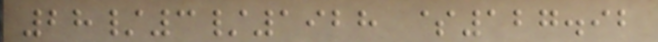28/3/1928 $127.92
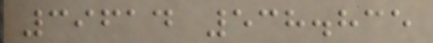39614 538.835
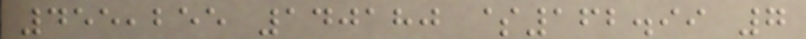455,255 140180 $162.99 7
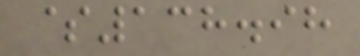$138.98
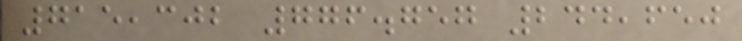715,302 776.757 244,650
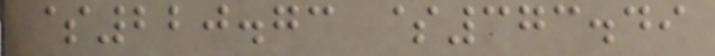$220.73 $373.49
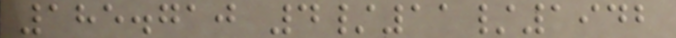185.710 4/11/1942
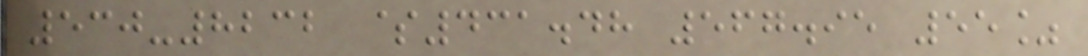530-8232 $431.48 567.95 55%
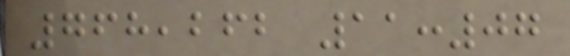768,262 11:07
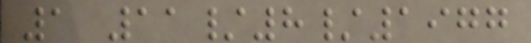1 11/8/1977
